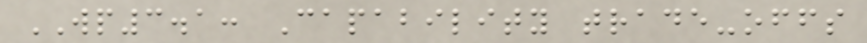WP3.1: Capability trade-offs
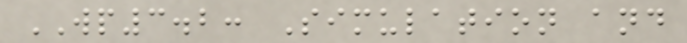WP3.2: Simulation and
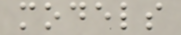models
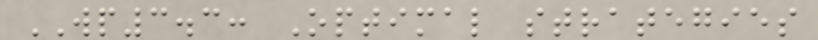WP3.3: Optimal strategies
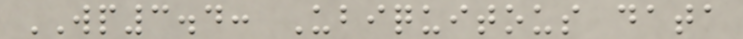WP3.4: Ubiquitous data
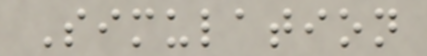Simulation
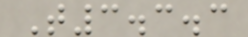T3.3.3
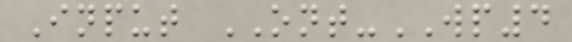Input ONT-WP4
